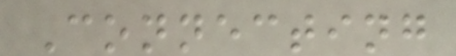Connecting
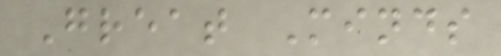Great Minds
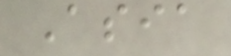Asia
